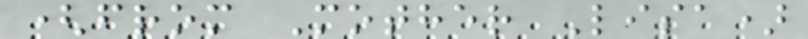(from Mother Lisa)
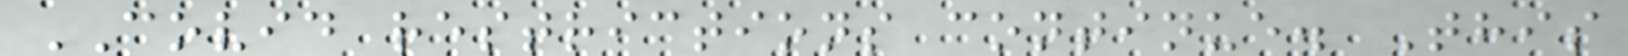COVID restrictions continue. This
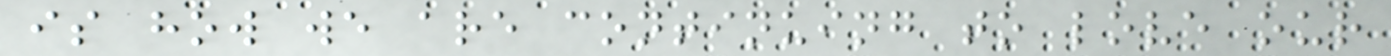is how we are continuing to love our
